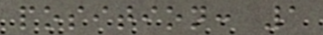position: 1
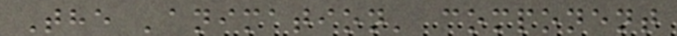The 'animation' component
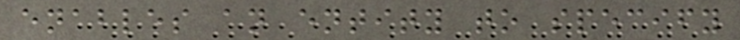enables an entity to specify
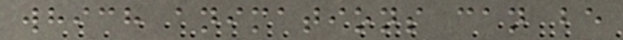which animations can be
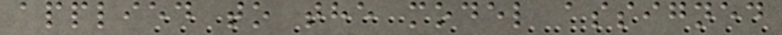applied to the model assigned
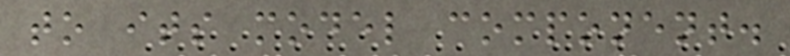to its model component.
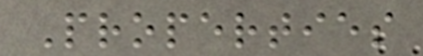Properties
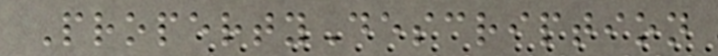PropertyDescription
